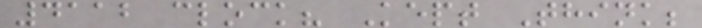4112 clock? Kept Think;
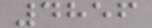4856
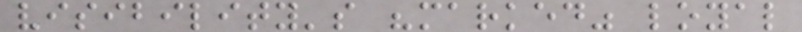visibility's "marked" loyal
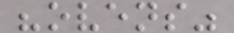"ovens"
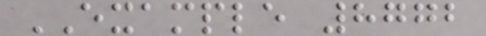EXAMPLE 8772
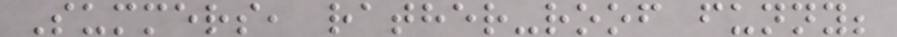Summers, rather-roof funny;
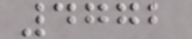4772
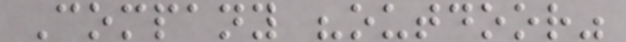Company "outdoor"
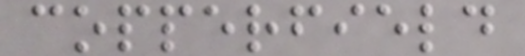copperfield
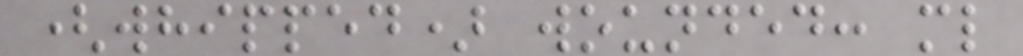(whipped) wounded: ml
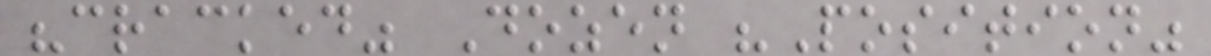"cracked" Dozen "Position"
